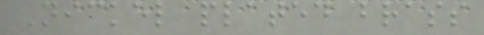Nickel plated brass
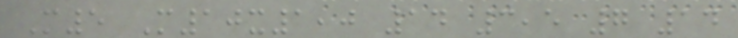M5 M10x1,0 14 3,5 7 14
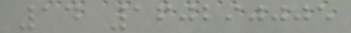14 160290005
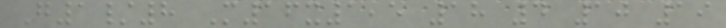G1/8 M16x1,5 18 4 10 19
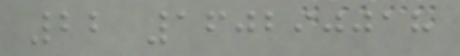22 160290018
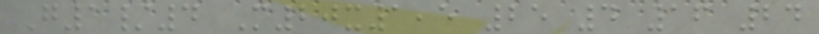G1/4 M20x1,5 25 4 16 24
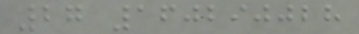27 160290028
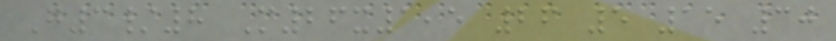G3/8 M26x1,5 26 5 15 30
